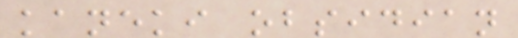kaneki obsidian
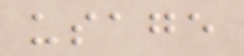usage
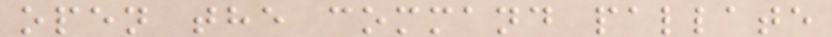open the command pallate
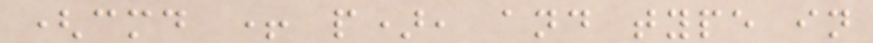(cmd + p), and type in
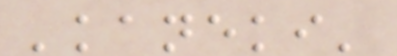'kaneki'
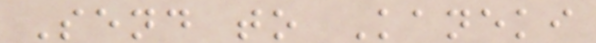Send to Kaneki
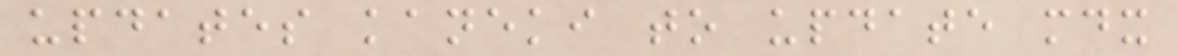updates kaneki to update mdx
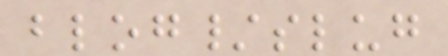blog/slug
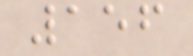156
